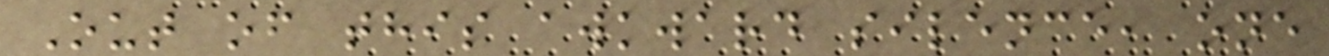Out of this awkward silence, one
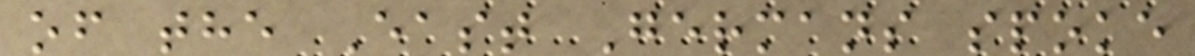of the East Germans spoke
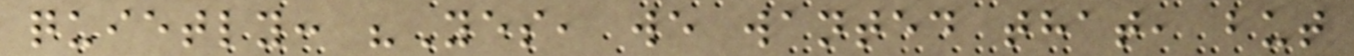quietly: "Yes, we wanted that, but
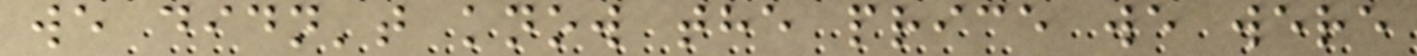we didn't know the price we were
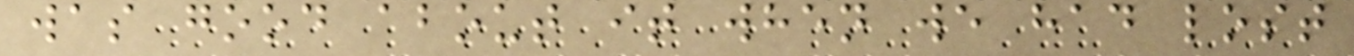was good about it when we had lost
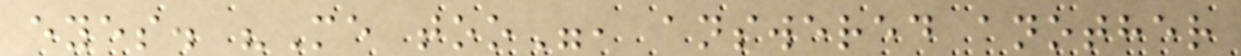eyes. "Me too", answered another
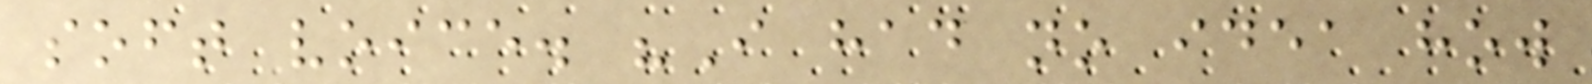soft voice. "I had no idea how
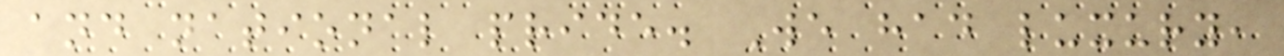and national pride. We had luxury,
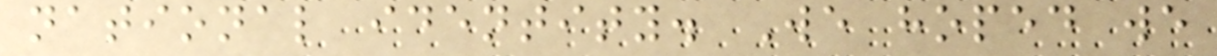national identity. We hoped we
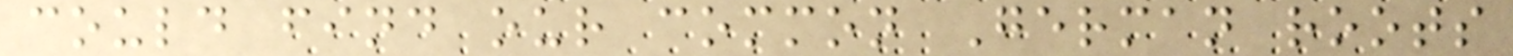could find our common German roots
